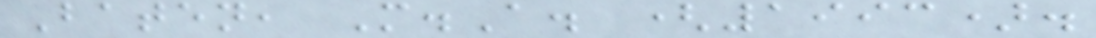Baten, M.A. (1993).
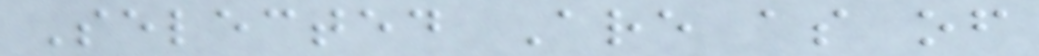Selected Are as of
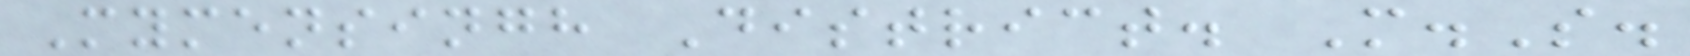Mymensingh District. M.S.
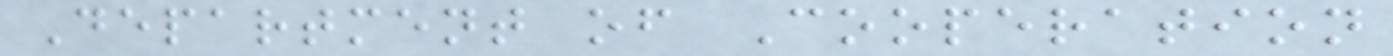Department of Cooperation
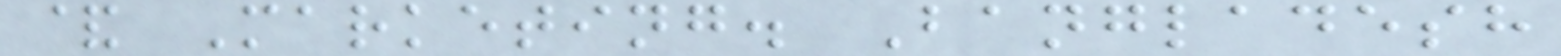& Marketing. Bangladesh
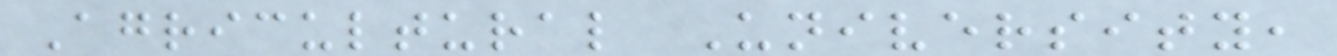Agricultural University,
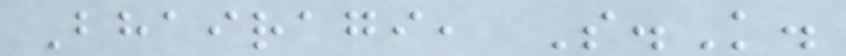Bhairagi, S.K.
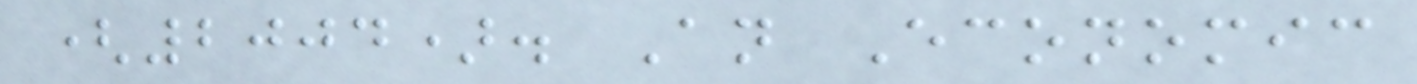(2004). An Economic
